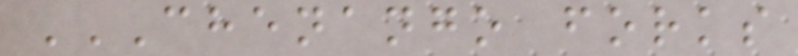CHENANGO FORKS
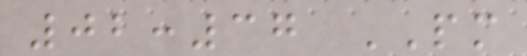02:37 PM
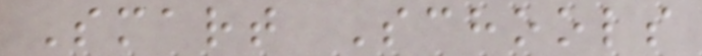Smart Schools
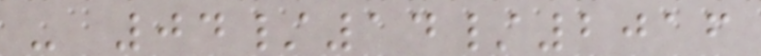- 04/14/2016
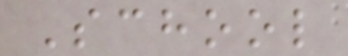School
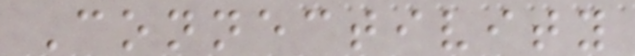Connectivity
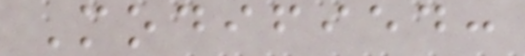Modified:
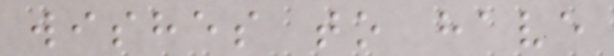wishes to have
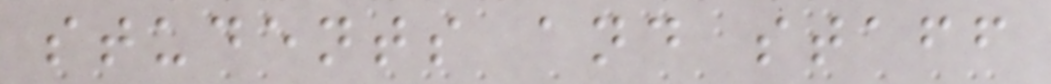students and staff
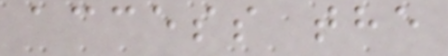access the
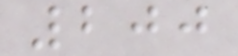200
